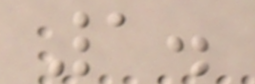1.
